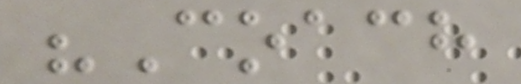"Coach
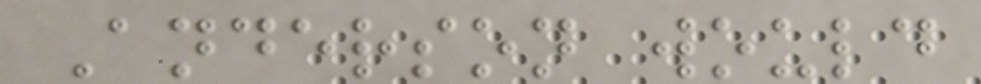Anderson would
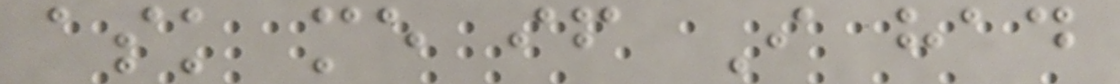ask me if I had
